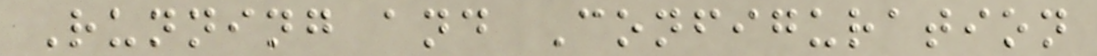Running and Configuration
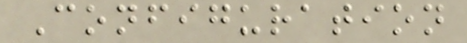Configuration
